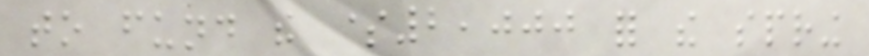to fund the $2,000 for the spring
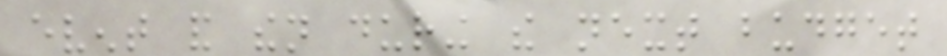event and then during the next budget
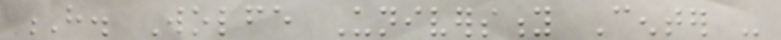H. Wolfe University Center -
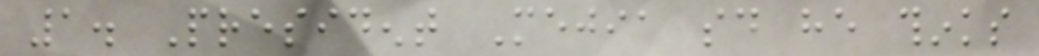1. President Mejia said he thinks
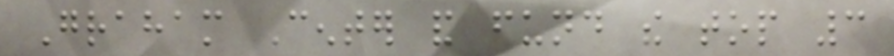Graham Center and fund the top 3
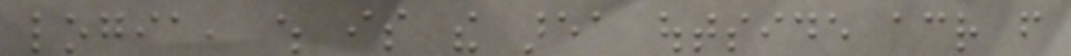logia, which is the area outside across from
